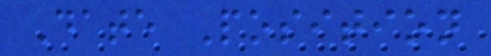Date Position
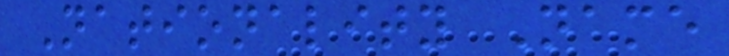Nationality Name
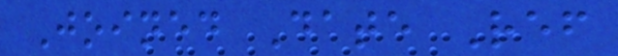Joined Date Ref
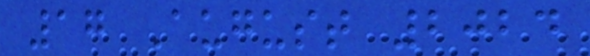17 August 2024
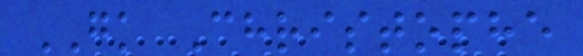GK Christophe
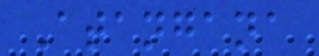Atangana
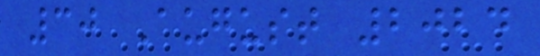30 August 2024
